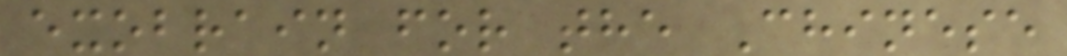exobrain for the Chinese
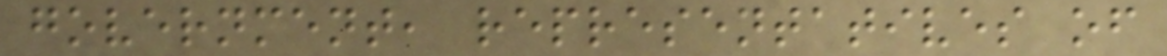government, representatives of
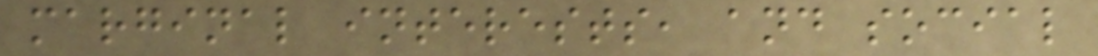marginal interests, and social
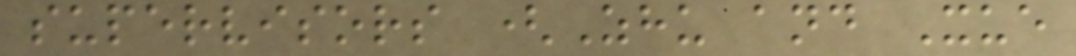supervisors (Zhu and Xue
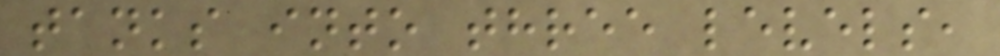tanks into three levels,
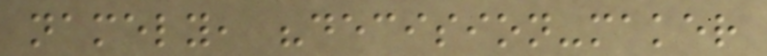namely, "decision-maker
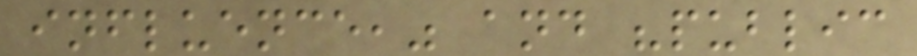influence," and "public
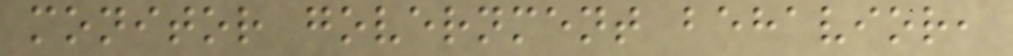monitor government behavior,
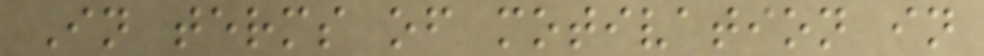In terms of motivation in
